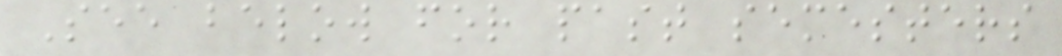See below for past semesters
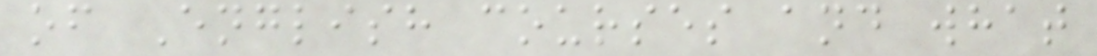of English courses and what
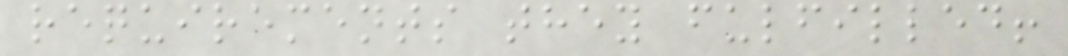requirements they fulfilled!
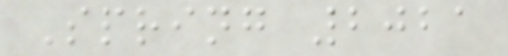Spring 2021
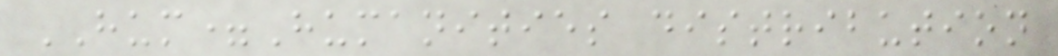HUM=Humanities distribution
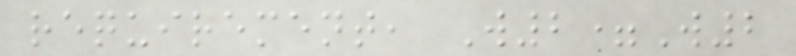requirement, W2=W2
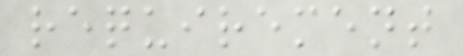requirement
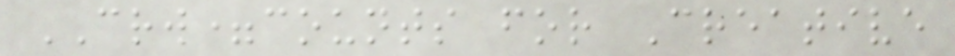CRW=counts for Creative
